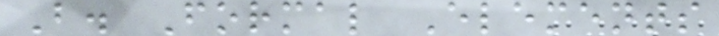B. Formal Elements
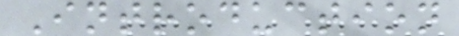Introduction
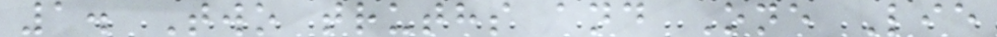1. Two truths and One Lie
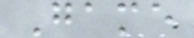Game
